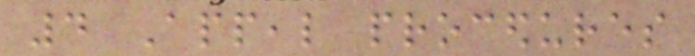4 Appeal procedures
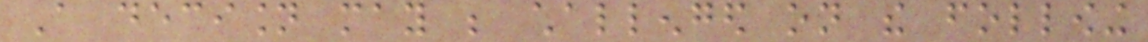A decision may be challenged on the following
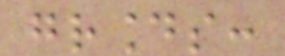grounds:
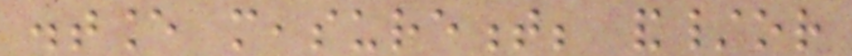distance measurement; and/or
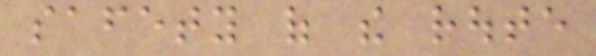safety of the route
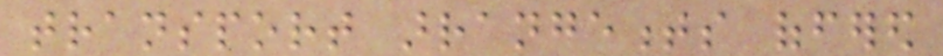transport arrangements offered
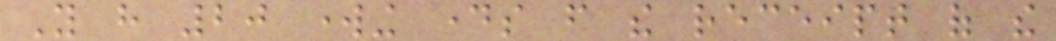You have 20 working days from the receipt of the
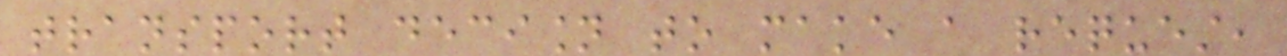transport decision to make a request,
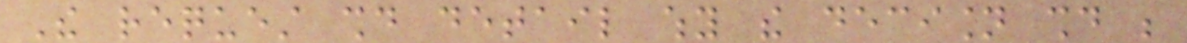The request should detail why the decision should be
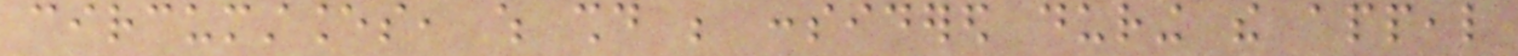circumstances, which should be considered during the appeal
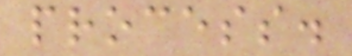process.
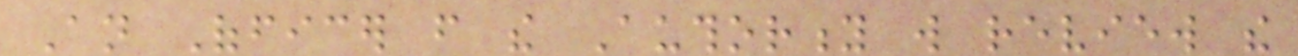An Officer from the Authority will review the
